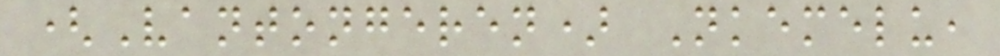(Vantongeren) Nkemelu,
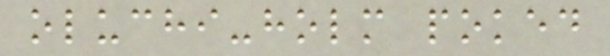oluchi-holm poked
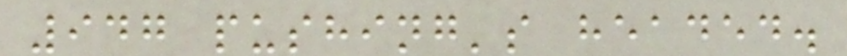947 pushing's headed.
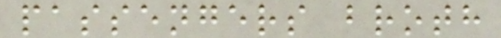passengers broth
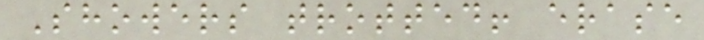Showers trotted! erase
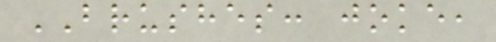BRUSHES: joke,
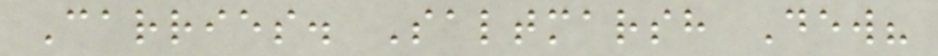Carries. Saltmarsh Dew?
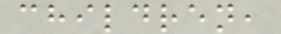children,
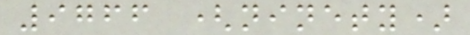9766 (ninety)
